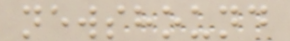newshound
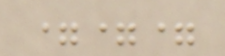===
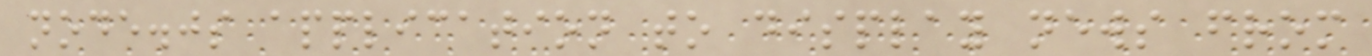node.js application to display news from
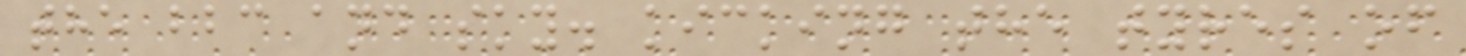the bbc and sky. kicking the tyres of
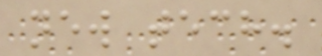new tech.
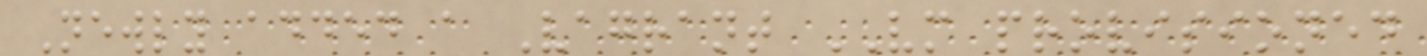Newly added a Vagrant VM provisioned
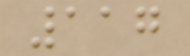117
